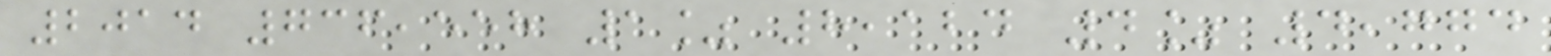2014 736,558 1% 8,124 4% 4,774
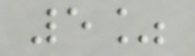5%
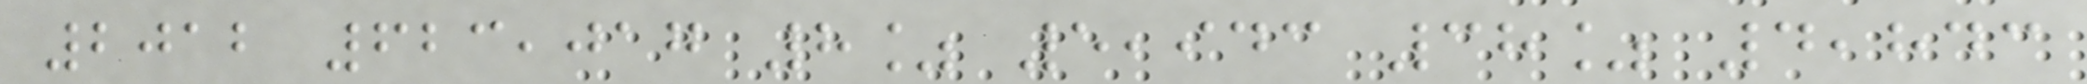2012 623,017 8% 5,943 38% 4,843
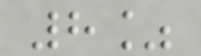8%
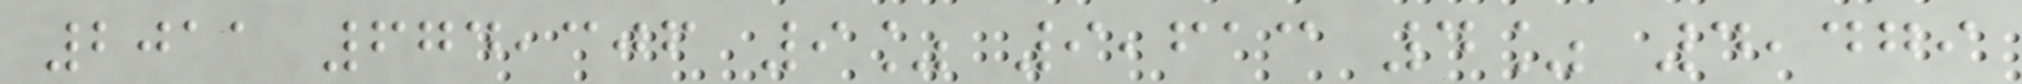2011 674,306 9% 9,613 4% 4,479
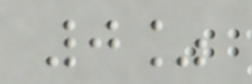0%
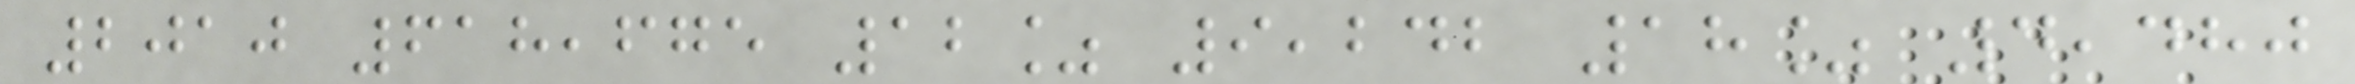2010 618,675 12% 9,242 18% 4,480
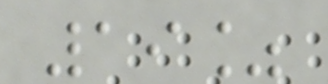19%
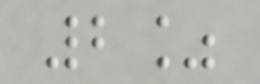2%
